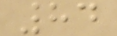84
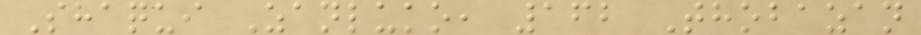Shaqui Zanluko, 162 Thobazan
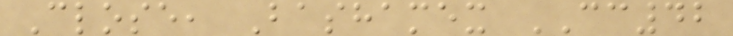Close, Bashamex CC42
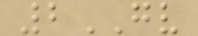2GV
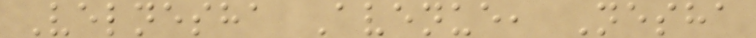Velnesha Avenue, Nesha
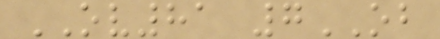OV81 7OB
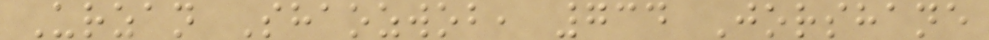Urzan Shaozwob, 734 Jorshane
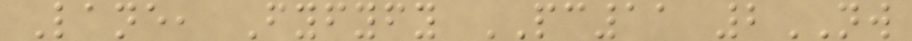Lane, Fyfyfy PC11 2NW
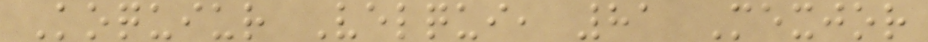Koquiur Velqui, 81 Mexjor
